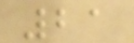21
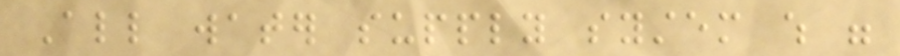All water supply system which were
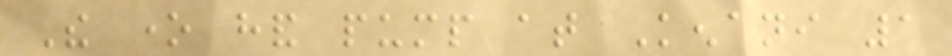The one hand pump at Kenani 1
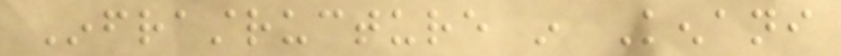Infrastructure in Kenani
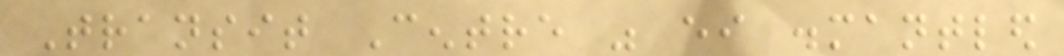Transit Centre was either dismantled
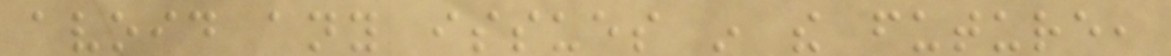avoid any issues in the future,
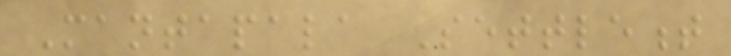Mantapala Settlement
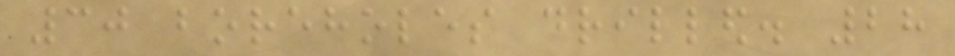30 boreholes drilled. 28
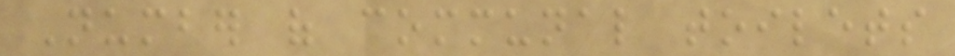Number of communal toilets
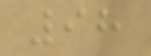98
